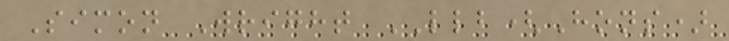Simon Wright LLB(Hons)
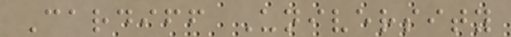Cardiff University
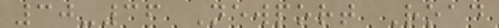30-36 Newport Road
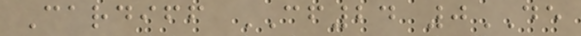Cardiff CF24 0DE
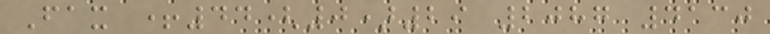Fax +44(0)29 2087 4130
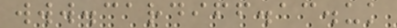www.cardiff.ac.uk
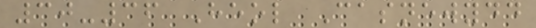30-36 Heol Casnewydd
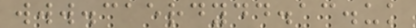www.caerdydd.ac.uk
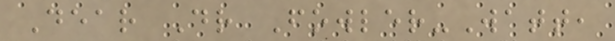Dear Dr Fowler-Watt,
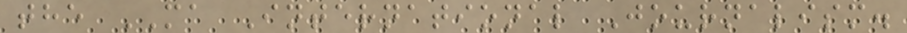the MA International Journalism.
